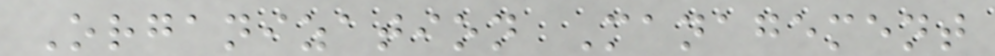Organization Management
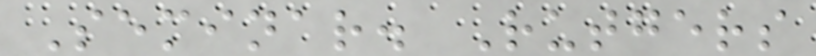Seminar. Rutgers
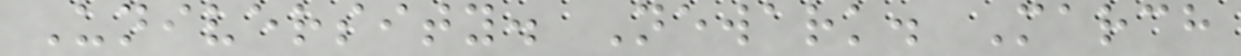University. Newark. March
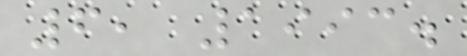6, 1993.
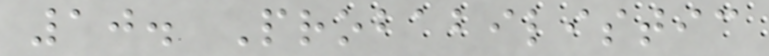10. Probabilistic
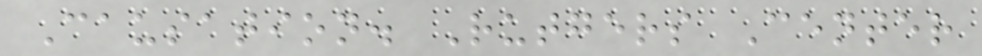Causation. Rutgers Center
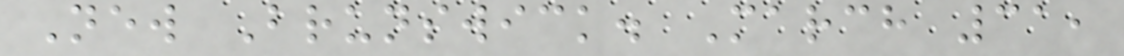New Brunswick. March 31,
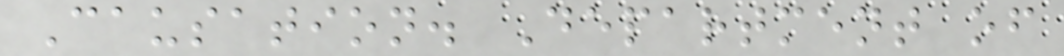Causation. Department of
